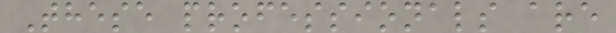These professionals are
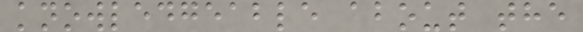knowledgeable about the
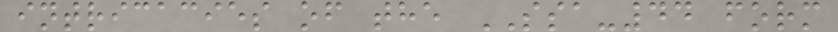intricacies of the SSA-44 form
